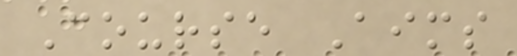Course Aims
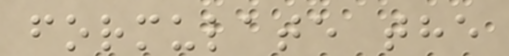formulate the
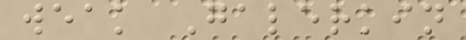weak Galerkin
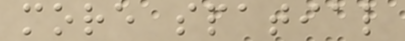more spatial
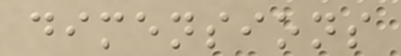dimensions
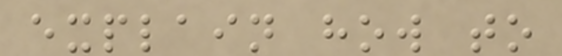explain how to
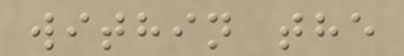within the
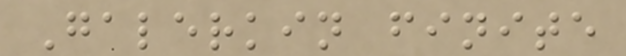Galerkin finite
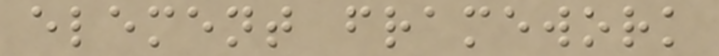element framework
